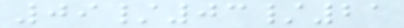09/03/21
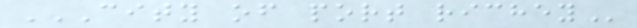CITY OF PORT RICHEY
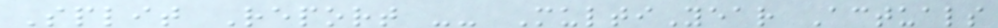Split Report -- MultiYear Actuals
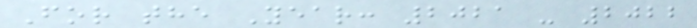For the Year: 2021 - 2022
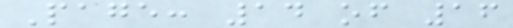Page: 14 of 16
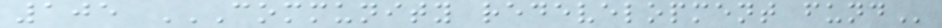105 COMMUNITY REDEVELOPMENT FUND
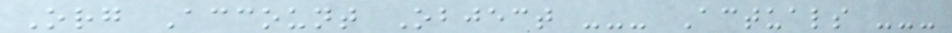Org Account Object --- Actuals ---
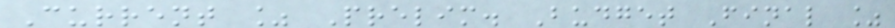Current % Prelim. Budget Final %
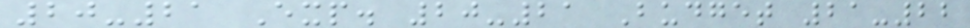20-21 Exp. 20-21 Budget 21-22
